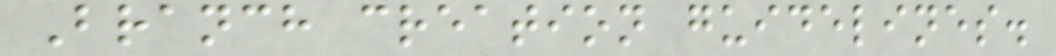Branch creation guidelines.
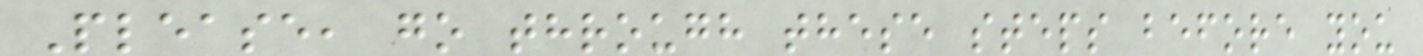Please, go through these steps before you
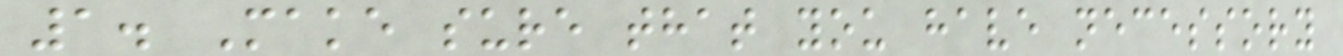1. Make sure that you have necessory
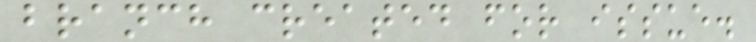branch created for issue.
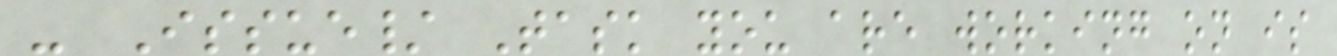- Issue/ Task you are working on is
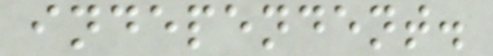independent.
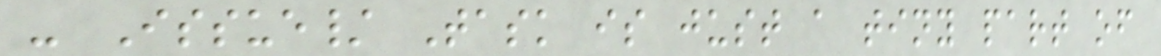- Issue/ Task is just a tiny part of
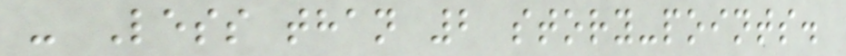- Less than 2 story-points.
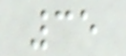35
